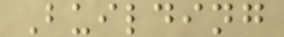Building
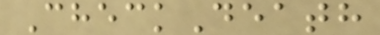CheckDeath
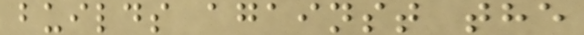builds against the
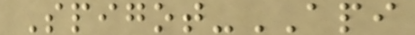Spigot-API
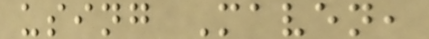using Maven,
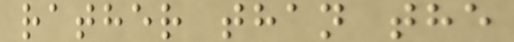rather than the
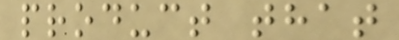product that
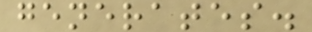generates.
